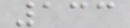133
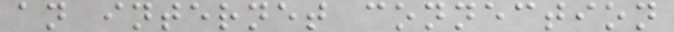an internet connection
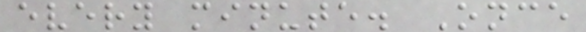every minute. Once
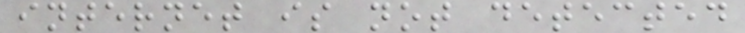internet is not detected
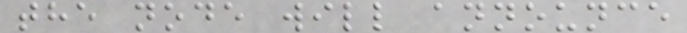the node will announce
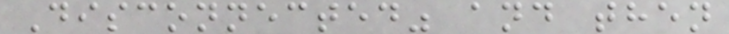Disconnected" and then
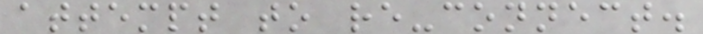attempt to re-connect.
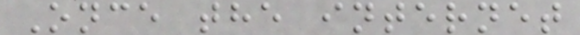Once the internet
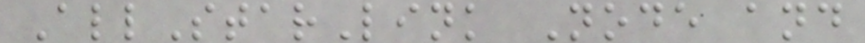AllStarLink Node and
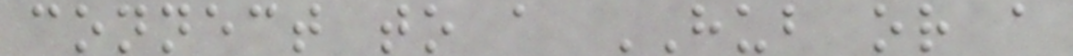connect to a HUB or a
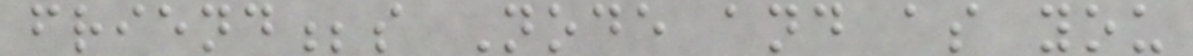friend;s Node and as you
